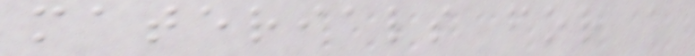materials for a
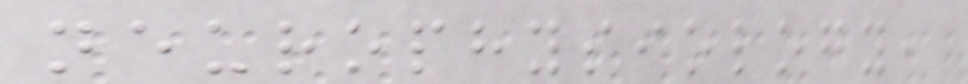neurophysiology,
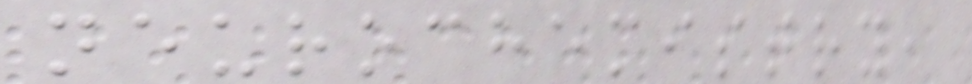neurochemistry,
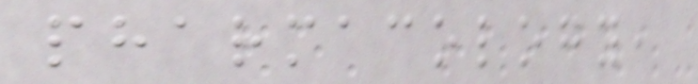pharmacology,
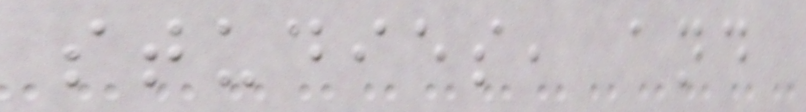studies, and
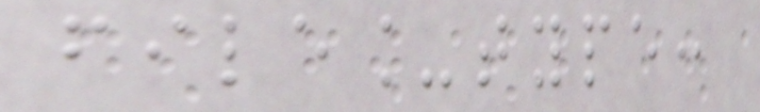file_type:
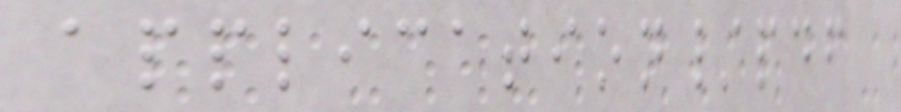application/pdf
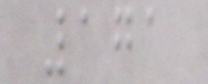171
